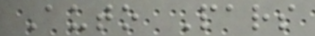Auto Pars
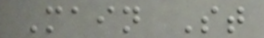Main St
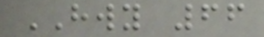HWY 66
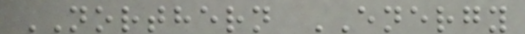NORTHERN ENERGY
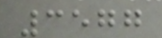3577
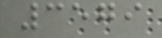3579
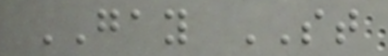GAY ST
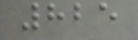825
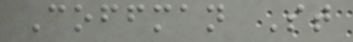Coffman St
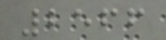2566
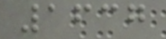1637
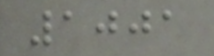1001
